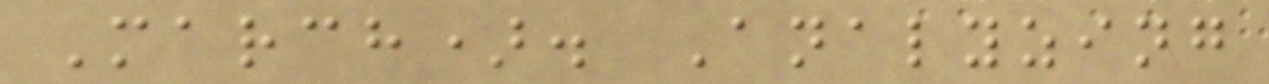March). Analyzing
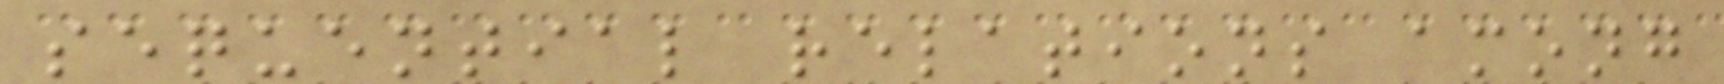sequential relations among
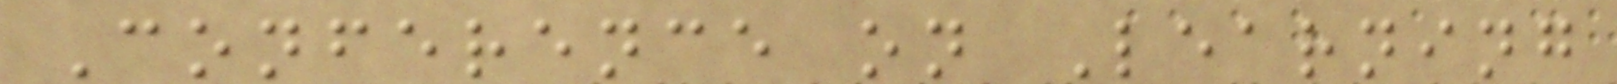Conference on Learning
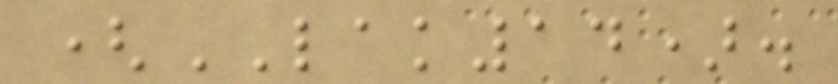(LAK14).
